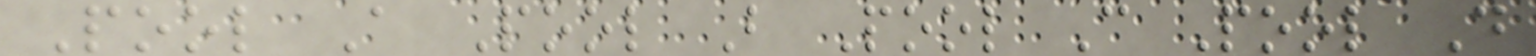Pool A Pool B Pool C Pool D
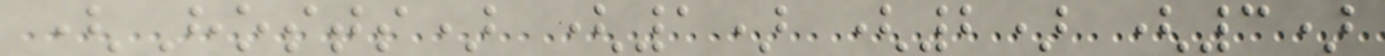(Hosts) (1) (2) (3)
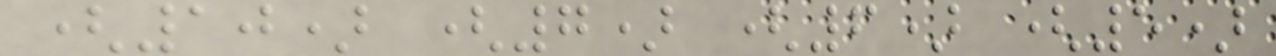(10) (7) (6) (5)
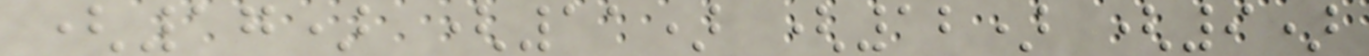(17) (11) (12) (9)
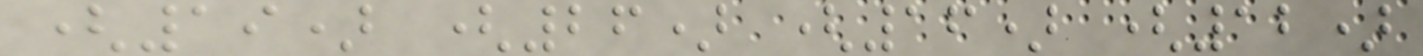(19) (26) (16) (12)
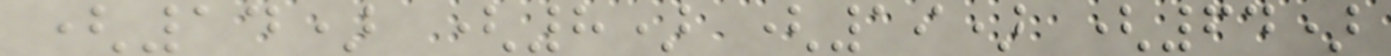(14) (8) (19) (64)
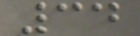34
